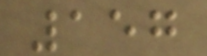157
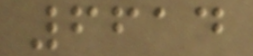6614
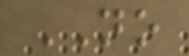NO
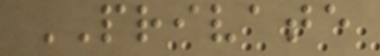PRIVATE
